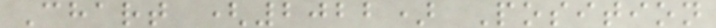Chart (2022) Position
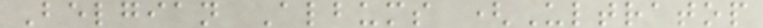Belgian Albums (Ultratop
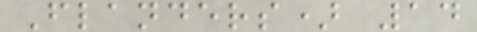Flanders) 14
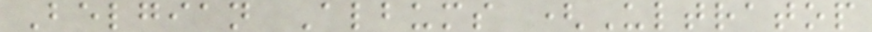Belgian Albums (Ultratop
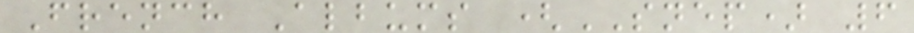French Albums (SNEP) 6
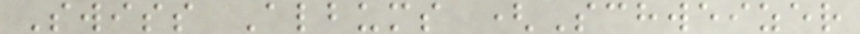Swiss Albums (Schweizer
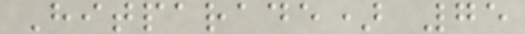Hitparade) 75
